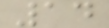14
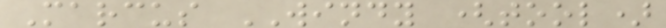Marcus WINDY (tool)
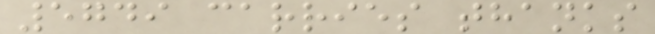5749 carries thanks
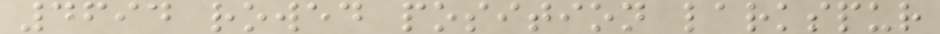4694 rowed position larkspur
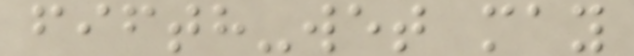fifth-wet may
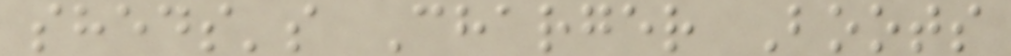sheds's Charger Boots
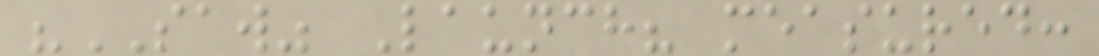"SAW" Launch? measured:
